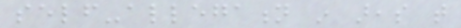self-allegation in areas that
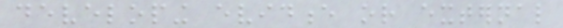developing evidence or external
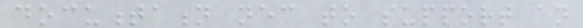documentation necessary to support an
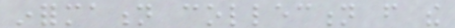information collection from the
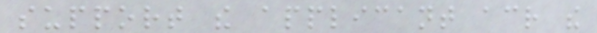support the applicant across the
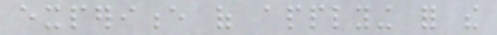experience of applying for the
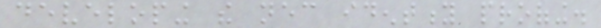developing the necessary identity proofing.
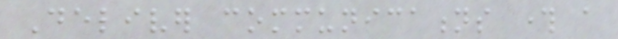Deliver communications through a
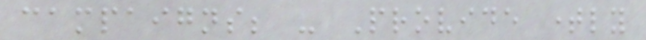campaigns; - Provide timely
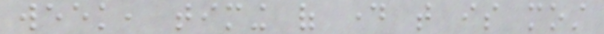week, timing of day that is most
